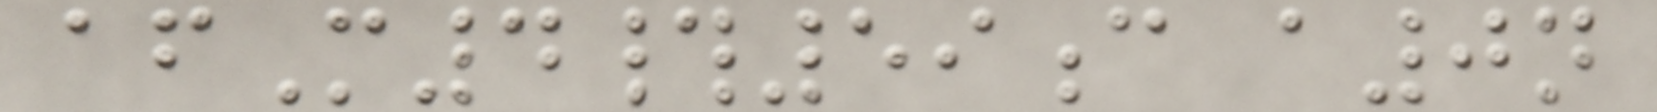afM4#59c a0n
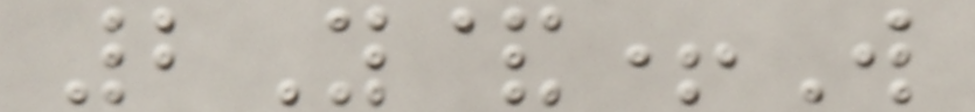2Y&+W
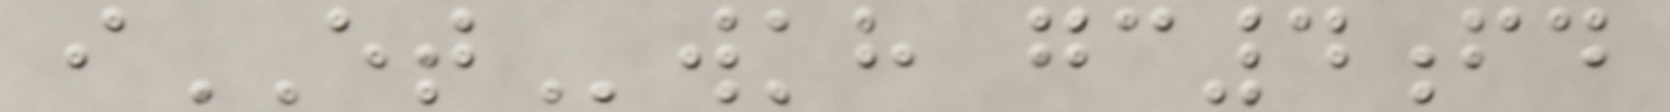iETwkh gc4fd
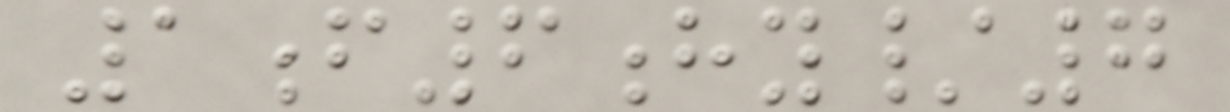1f6hy/7
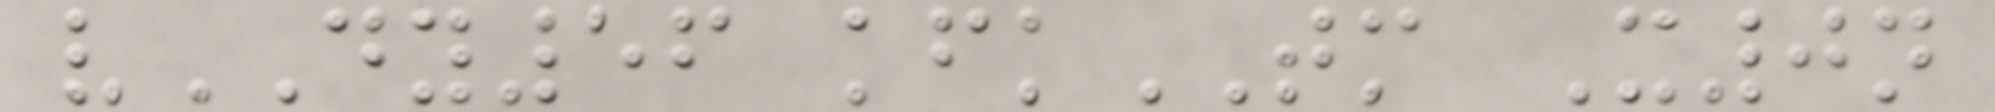vDY56 kfkTM X0n
